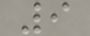9
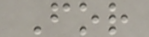For
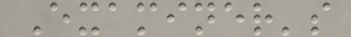Examiner's
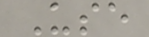Use
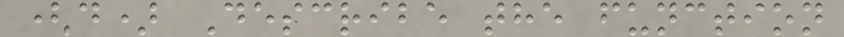(d) Describe the function
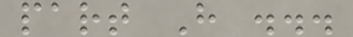part H ...
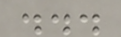...
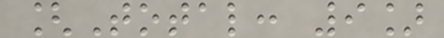[Total: 9]
